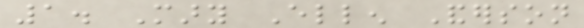1. Mary Ellen Anderson
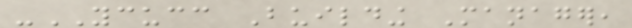-YCUCC Building Manager,
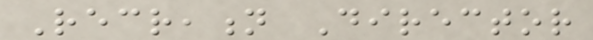Recreation Director
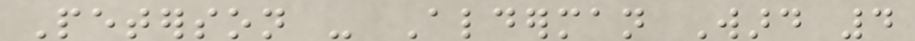Peterson - Alderman Ward 4
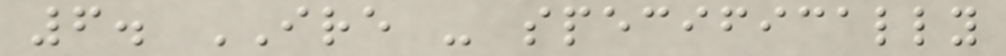6. IRE - specifically
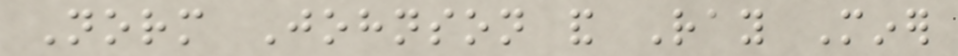Norm Johnson and Ray Miner
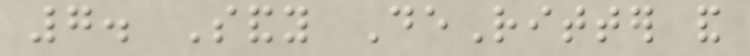7. Sandy DeRitter and
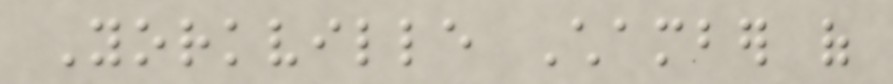Yorkville Chamber of
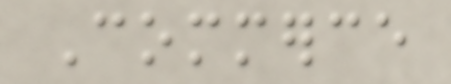Commerce
